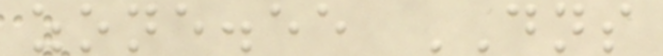zone.ee DNS
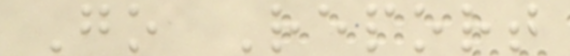Go Report
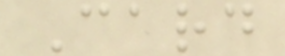Card
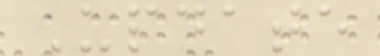Update
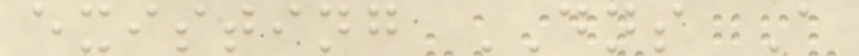existing DNS A
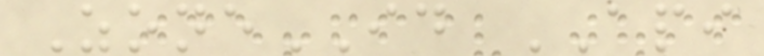ZoneID API
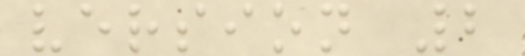version 2
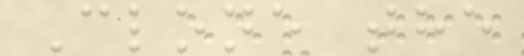Clone the
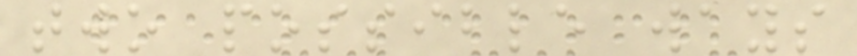two possible ways
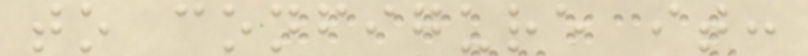to configure it:
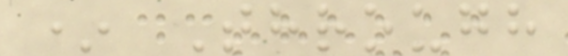* Through
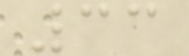33
